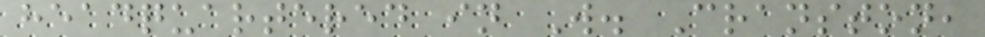headquartered in W. Cranston,
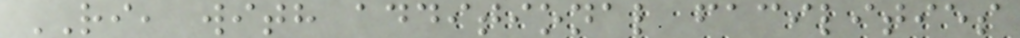RI, with additional facilities
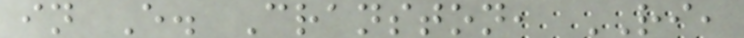in E. Cranston, RI,
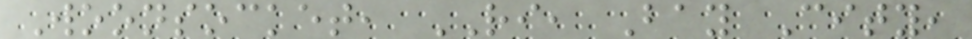Woonsocket, RI, Bay City,
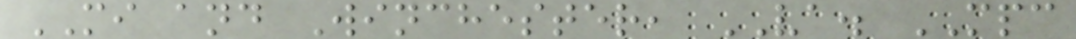MI and Winchester, VA. MPC
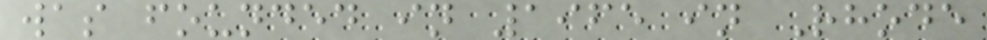was founded in 1965 in Rhode
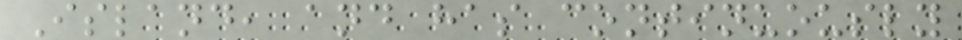Island, and has continuously
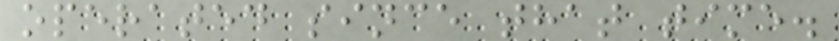operated since that time.
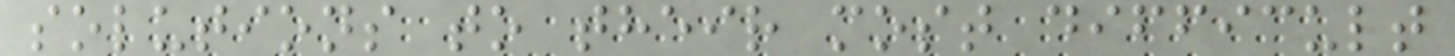solutions to their most difficult
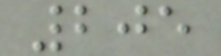205
